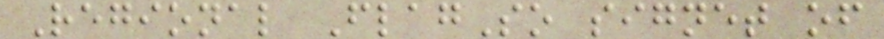Regional FlagSo signet of
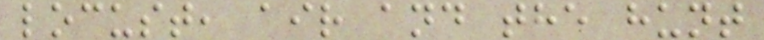locust, air and the hunt
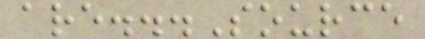are...Source
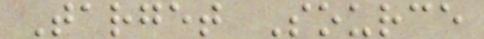Target Source
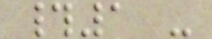#1 -
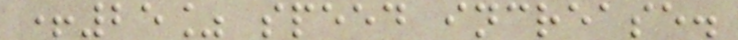+25% speed increase.
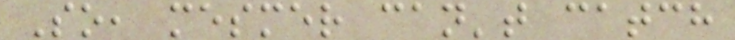So, mesmer can't catch
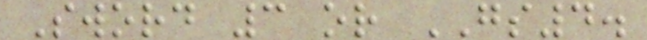Sword 3 or GS4.
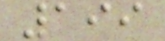199
